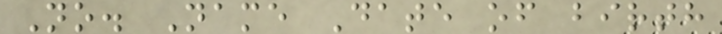No. Name Date of birth
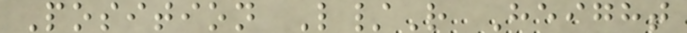Position L/R Height
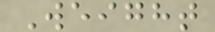Weight
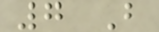7 B
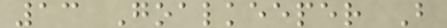13 Goalkeeper B
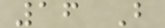16 B
